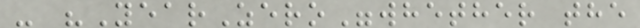- "YearZero"whether the
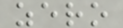zero
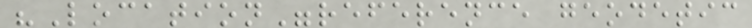"Location"reference geodetic
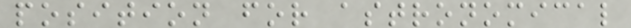position for astronomical
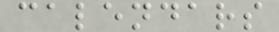calendars
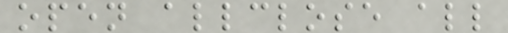open allclose all
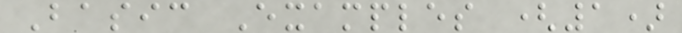Basic Examples (1)
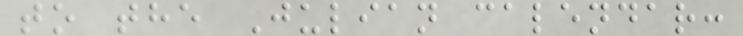to the Julian calendar:
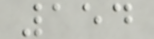154
